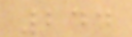244
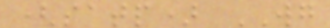(satp) WG
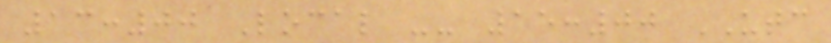13:00 Local -- 15:00 UTC
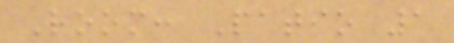Room: Patio 1
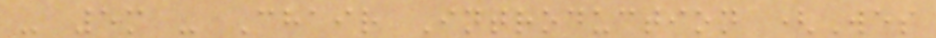- 5m - Chair Introduction (Wes
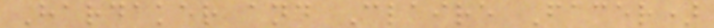Hardaker and Claire Facer)
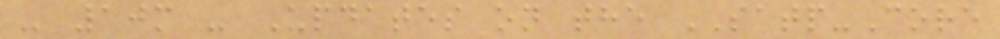- 10m - Updates on the SATP-Core
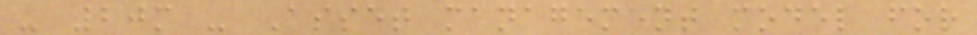- 20m - Asset management model for
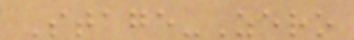Stage-Zero
